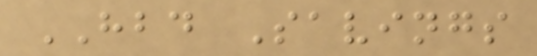HBD Savings
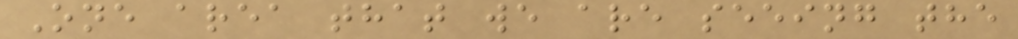One area that we are seeing the
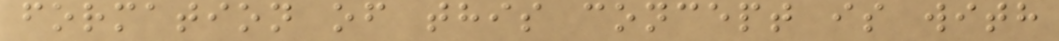formation of this concept is with
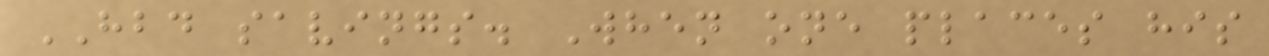HBD savings. When one places his
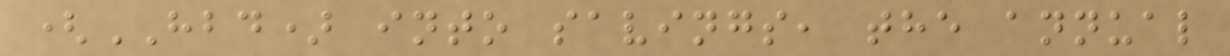(HBD) into savings, the annual
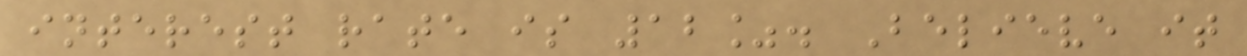interest rate is 12%. Believe it
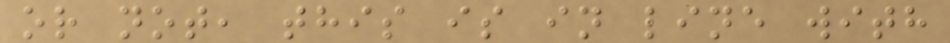or not, this is in line with
